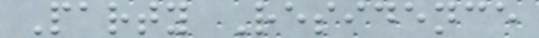Party Residence
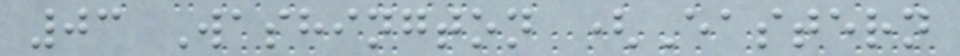03 Washington (Eastern
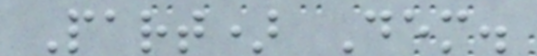Part) Dem.
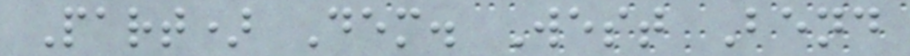Part) Dem. West Bend
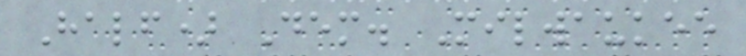Half) Dem. Milwaukee
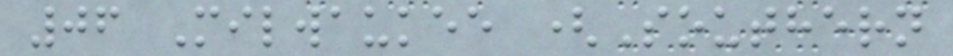06 Milwaukee (Southern
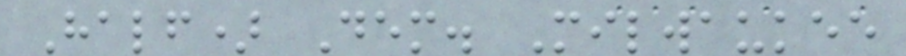Half) Dem. Milwaukee
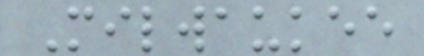Milwaukee
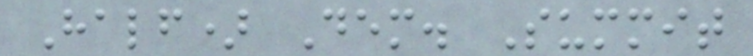Half) Dem. Summit
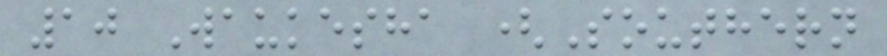10 Waukesha (Southern
